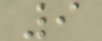9
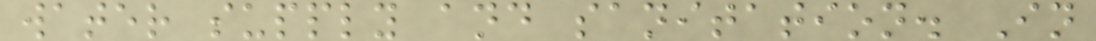water supply and sanitation. In
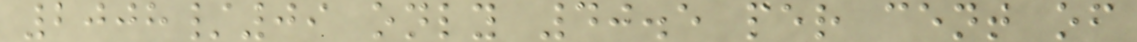2008/09 only 40.5 per cent of
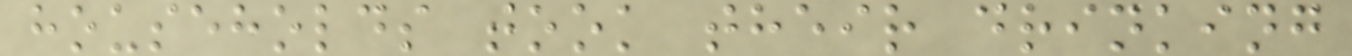households took their drinking
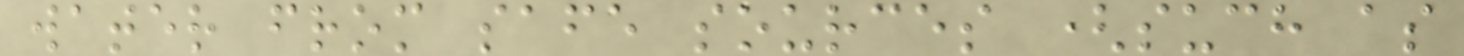water from safe sources (such as
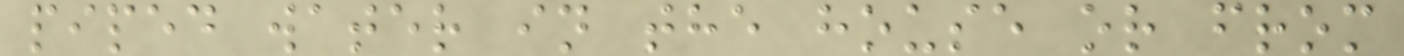piped water in the house or from
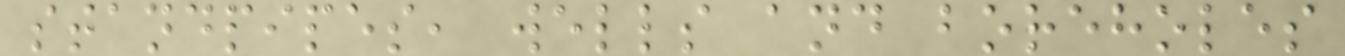standpipes, wells and boreholes
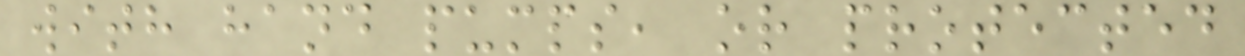with hand pumps, or protected
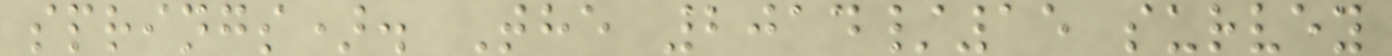springs). The 2014/15 survey
